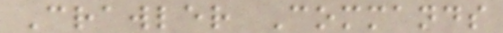Crawler Commands
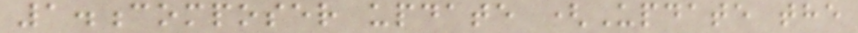1.composer update (Update the
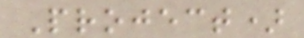Project)
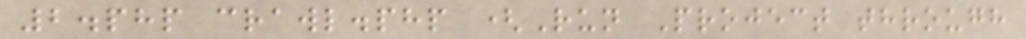2.php crawl.php (Run Project through
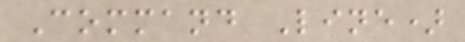Command Line)
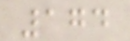174
